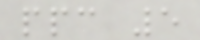ppc 5
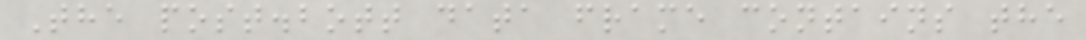The post.bott data frame contains the
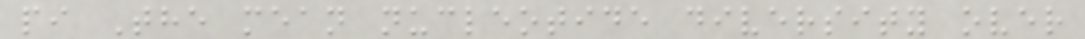pi The mean nucleotide diversity over
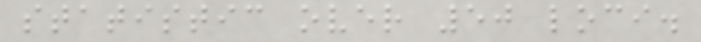statistic over 50 loci.
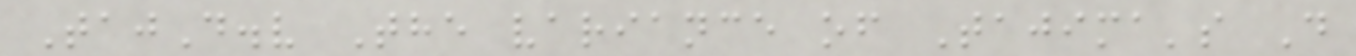TajD.v The variance of Tajima's D
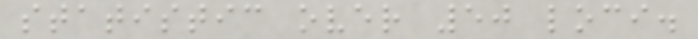statistic over 50 loci.
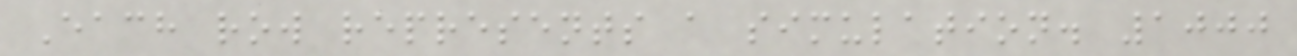Each row represents a simulation. 1000
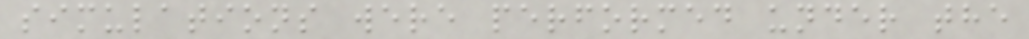simulations were performed under the
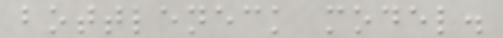bottleneck model.
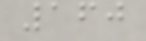160
